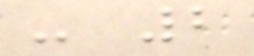- 2
